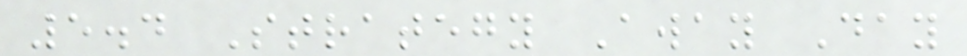5.4 Strategy Away Day
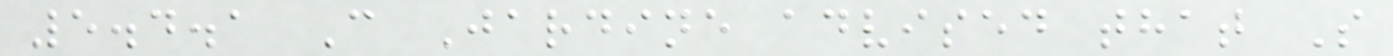5.4.1 C Jardine advised that S
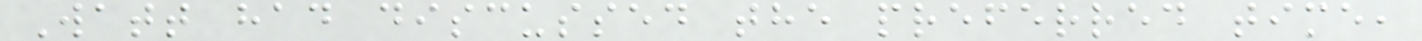Watt had discussed the preferred time,
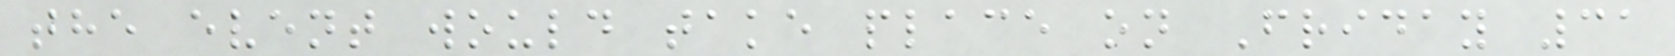the event would take place on Friday 31
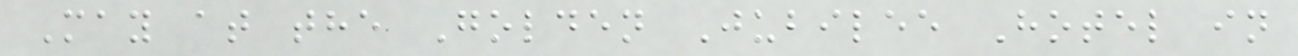May at the Golden Jubilee Hotel in
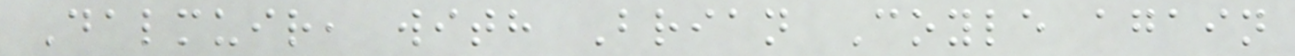Dalmuir, with Brian Coyle again
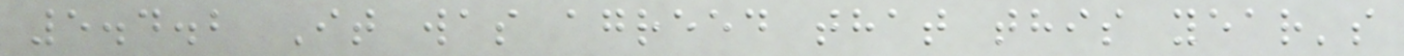5.4.2 It was agreed that this year's
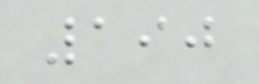190
